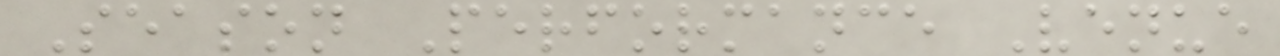Season Performance Venue
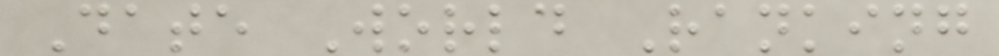Date World Ranking
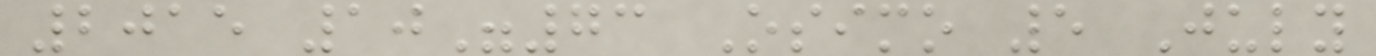2015 10"73 Osimo 5 July
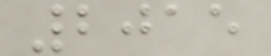2015
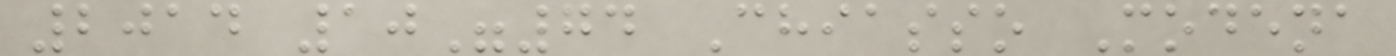2014 10"74 Chiasso Modena
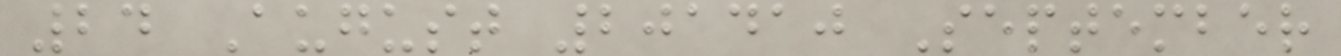24 August 201410 September
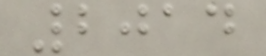2014
